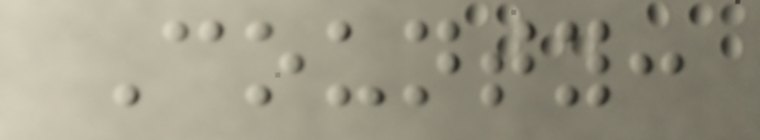County:
